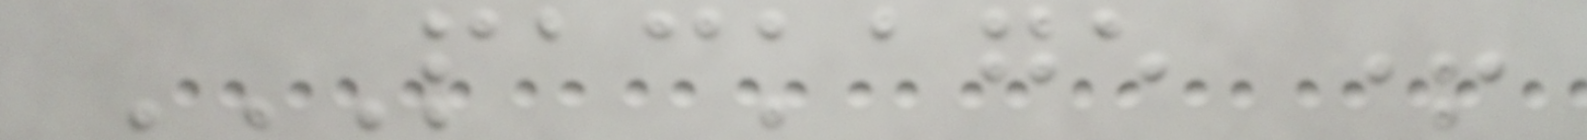PACKAGE +
